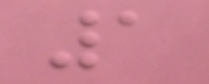1
